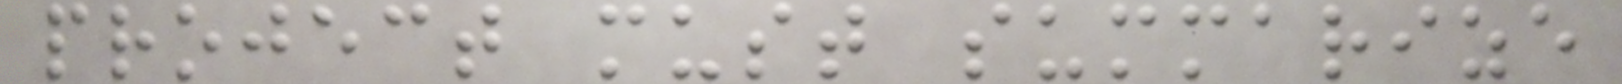project must summarize
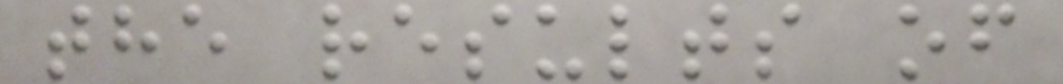the results of
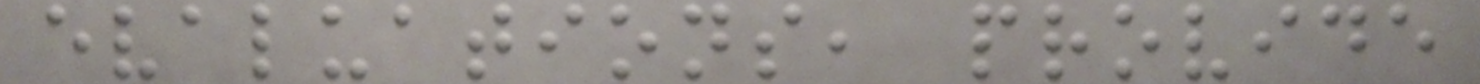evaluations, provide
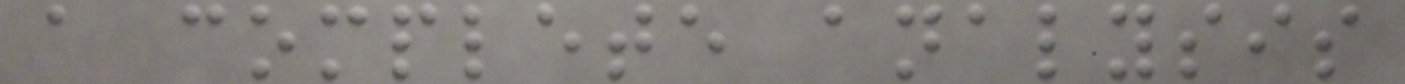a complete analysis
